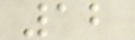12
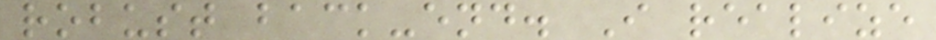robust back-end. I realize
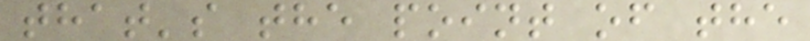that's the point of the
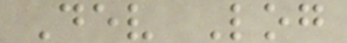Dev Log
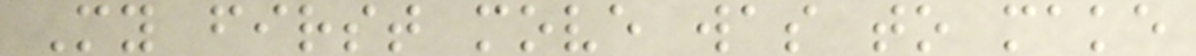My first move was to make
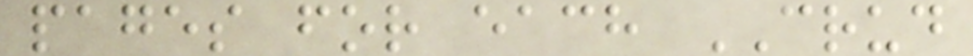pages for each CRUD
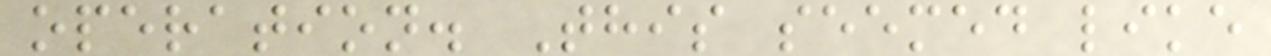operation. This seemed like
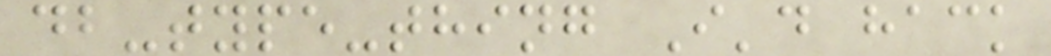db-type-thing I'd hack
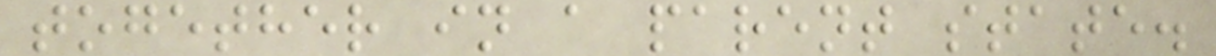together in a parent state.
